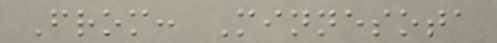From: Minnesota
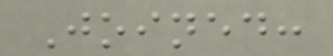Joined:
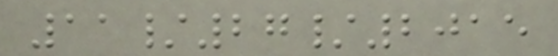11/27/2015
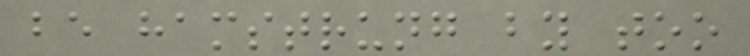be hamstrung by too
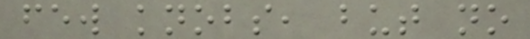few knobs, but no
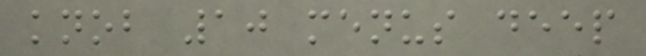knob 10 menus deep
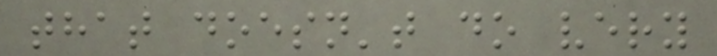that doesn't do very
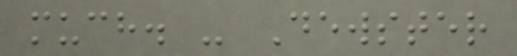much. - Dewster
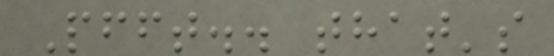Pfft.. that's
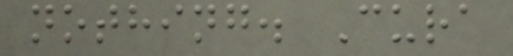nothing. Cura
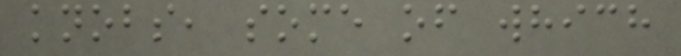knobs, some of which
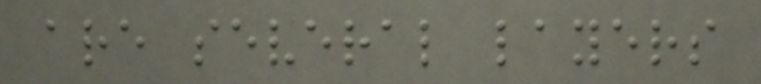are several layers
